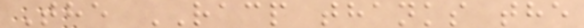The RACP thanks the
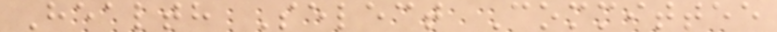Health Select Committee
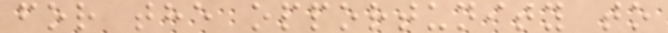for the opportunity to
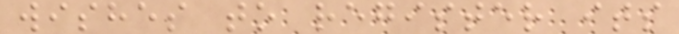wishes to register its
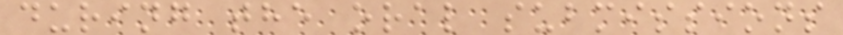during the oral submissions
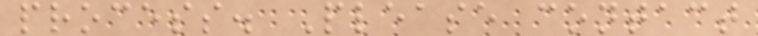process. Please contact
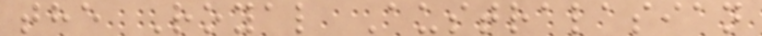the Royal Australasian
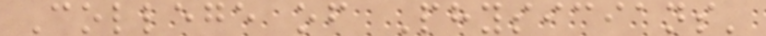College of Physicians'
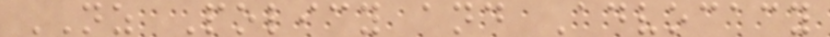NZ Policy and Advocacy
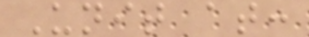Unit at:
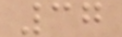37
